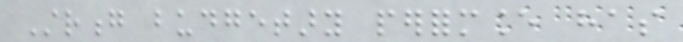Strong budgetary performance has
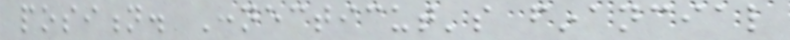position. Connecticut's financial
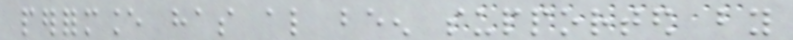performance has also been supported by
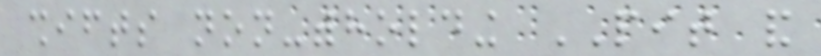shifts non-withholding PIT and
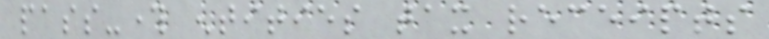pass-through entities tax receipts
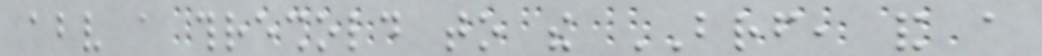above a threshold to the BRF, and a
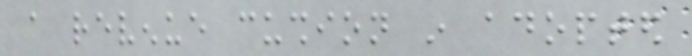a revenue cushion in adopted
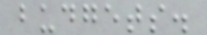budgets.
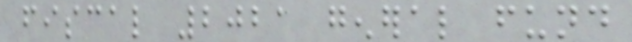fiscal 2021 general fund
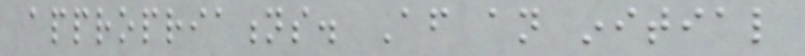appropriations. After an initial
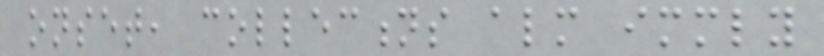onset, collections almost immediately
